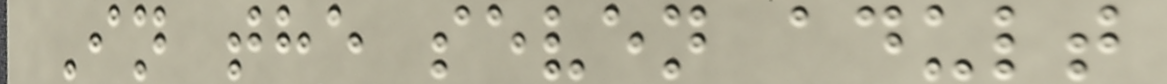In the seven adult
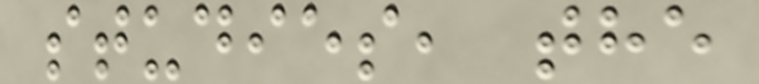studies, the
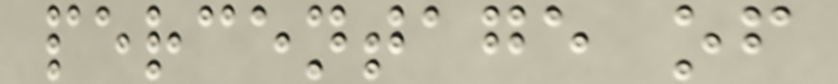percentage of
